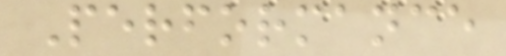Performance
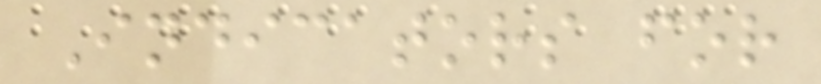Indicators for
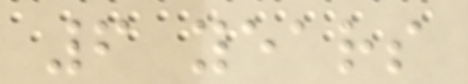6 years
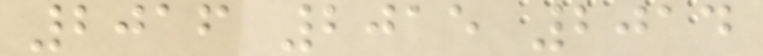2016 2015 2014
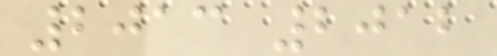2013 2012
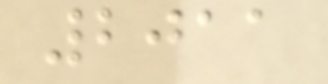2011
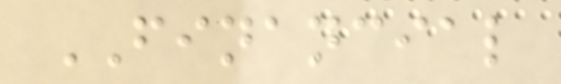FINANCIAL
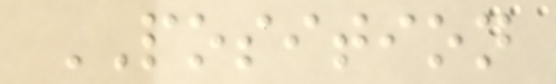POSITION
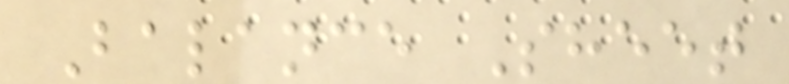Balance Sheet
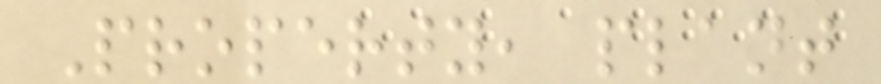Property, plant
